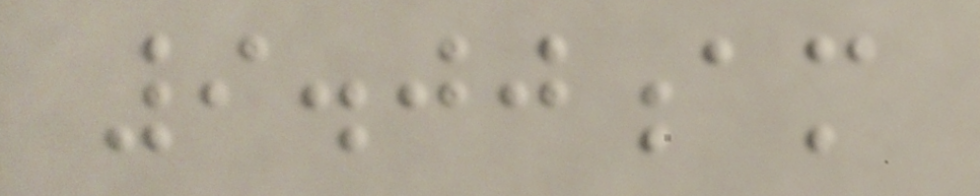9.00am
